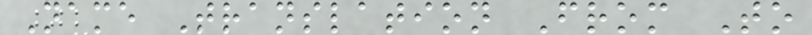Name Translation From To
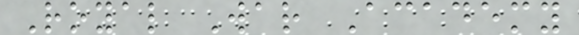Royal War Academy
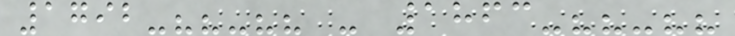1792-??-?? - 1863-??-??
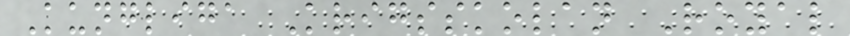Kungliga Krigsskolan Royal
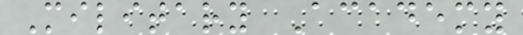Military Academy
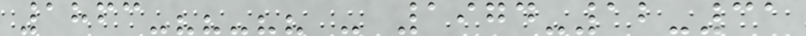1863-??-?? - 1974-12-31
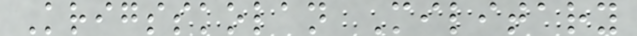Krigsskolan Military
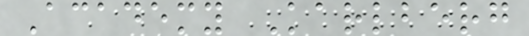Academy Karlberg
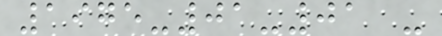1975-01-01 -
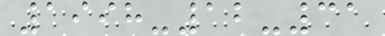1998-12-31
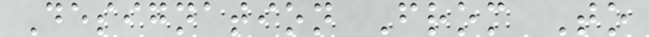Designation From To
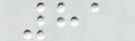81
